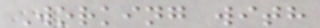Working with
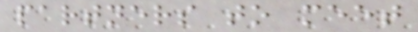partners to meet
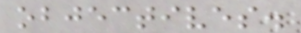objectives.
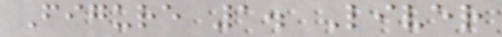Figure 1. Liver
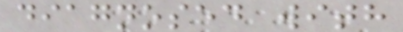diagnosed with
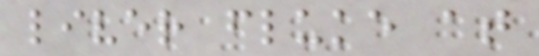liver fluke at
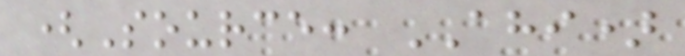(Source: AHI)
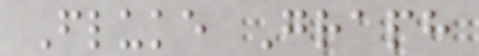Fluke Graph
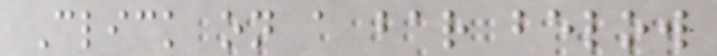Click on a bar below
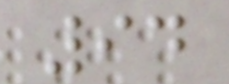94
